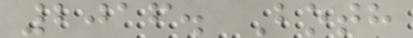2016. Both
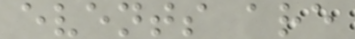events are
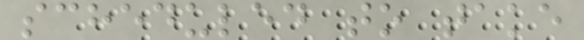scheduled to take
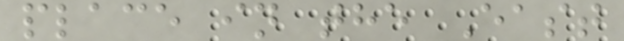place in the East
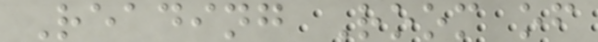Reading Room of
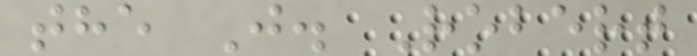the J. Robert
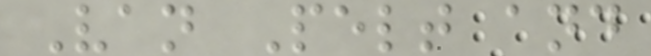Van Pelt and
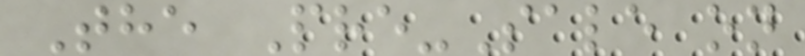The Pre-Sale on
